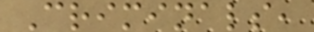Criminals,
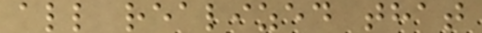all realized that
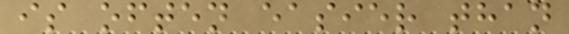is often easier than
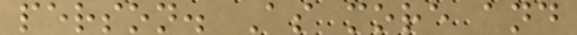person. As more and
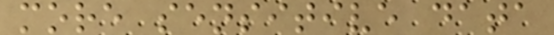more sensitive data
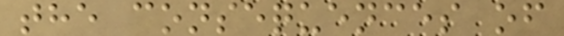the consequences of
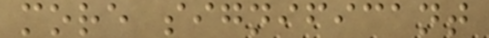more significant
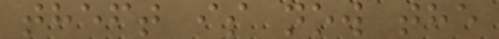theft is now the
